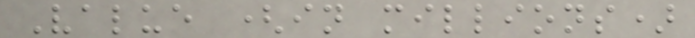Value (in millions)
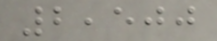2,500
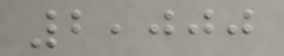2,000
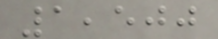1,500
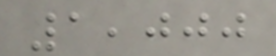1,000
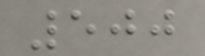500
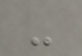-
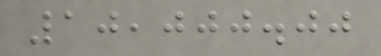10,000.00
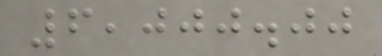6,000.00
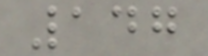147
